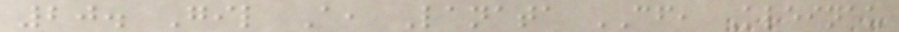20. Gil A, Lanata CF, Kleinau
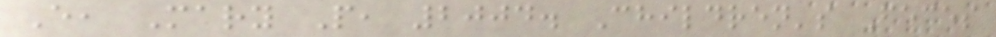E, Mary P, 2004. Children's Feces
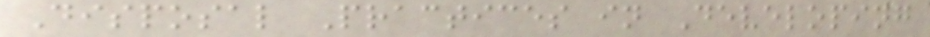Disposal Practices in Developing
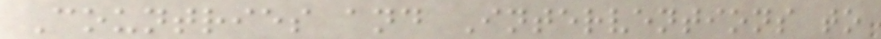Countries and Interventions to
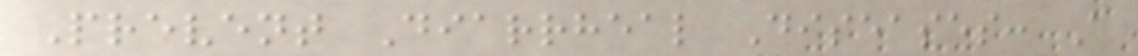Prevent Diarrheal Diseases: A
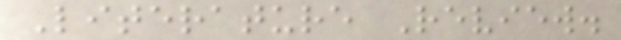Literature Review.
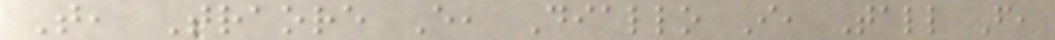T, Traore E, Diallo I, Tall F,
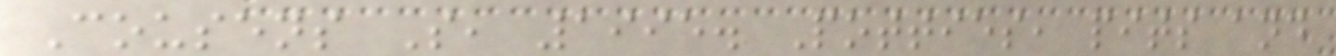Cousens S, 1995. Potties, pits and
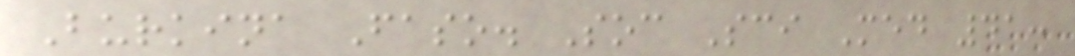Burkina Faso. Soc Sci Med 41:
